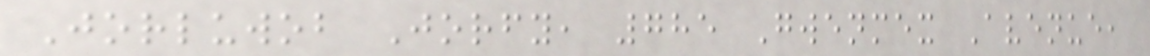Jorluwob Jorfy, 785 Gwenmex Avenue,
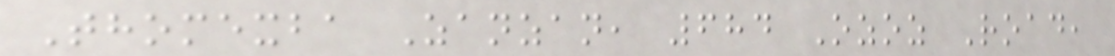Thomexba Zanzan, 684 Ozoz Road,
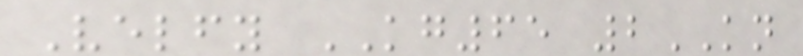Velfy KG65 2KN
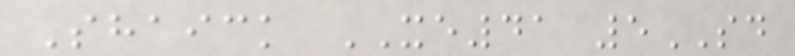Shaick XE41 5SD
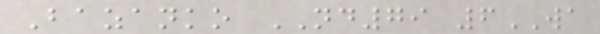Bazanko ND79 6WA
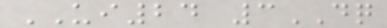UI24 3DQ
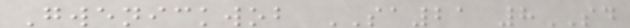Gwenickwob SA21 8SD
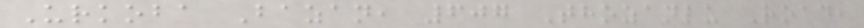Urkoba Bazan, 607 Thozanlu Road,
